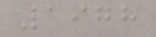1978
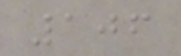106
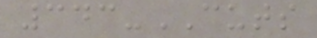343-CUTS
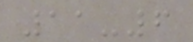11-6
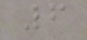6
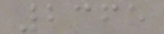2365
